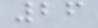26
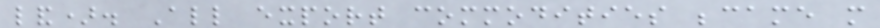land). All export commodities became more
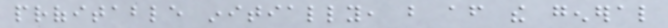profitable initially, but after the general
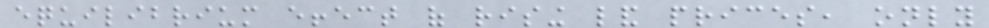equilibrium effect of rising land prices, only
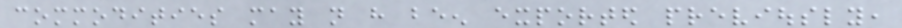commodities may not have been exported previously,
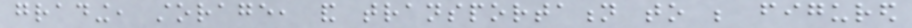grading, storage, and transportation to be figured
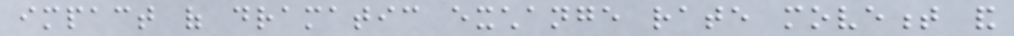impact of dramatic exchange rate movement and
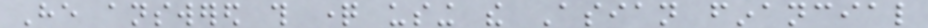He answered this question using the Asian financial
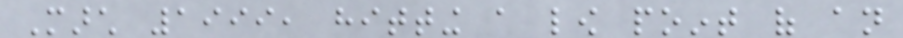March 1999, hitting a low point of an
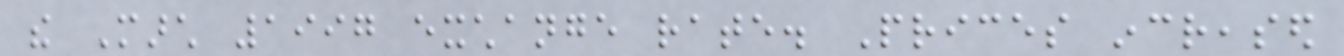the March 1997 exchange rate. Prices increased
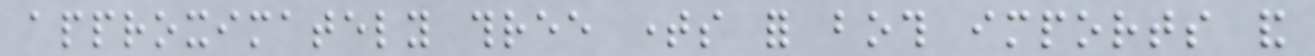approximately three times for both imports and
